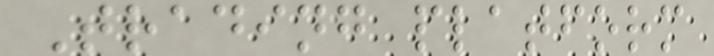Trading platform
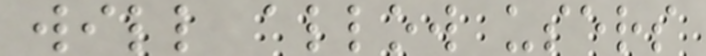will allow users
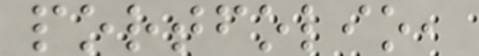portfolio,
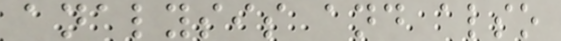analysis and also
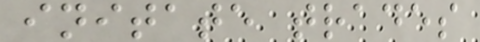initate trades
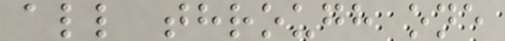all through one
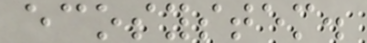ecosystem.
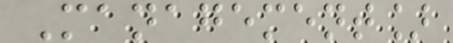Management]
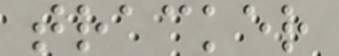tracker
